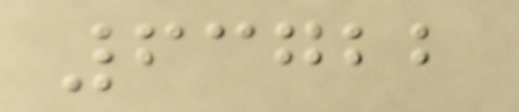63722
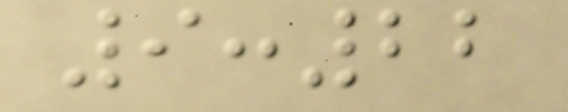9:22
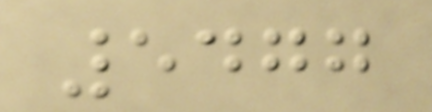5477
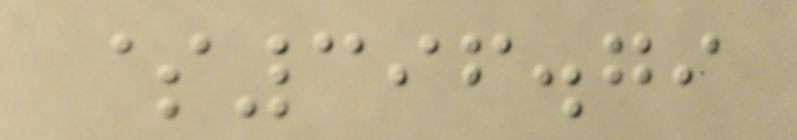$396.79
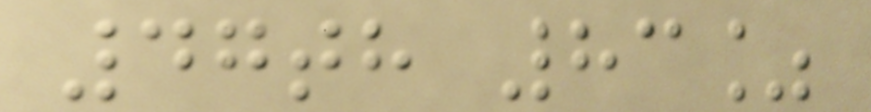47th 83%
